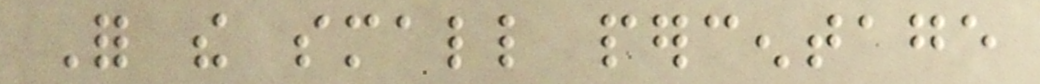For the small percentage
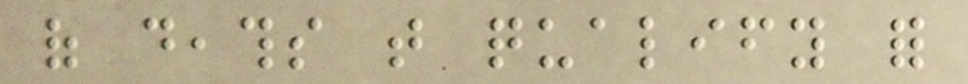of deaths that qualify for
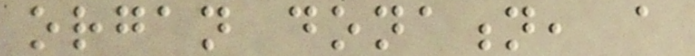organ donation, a
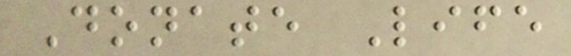Donate Life
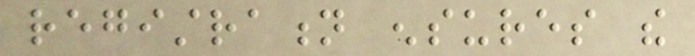registration ensures the
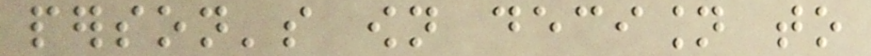person's own decision to
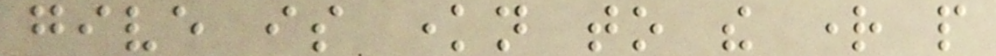give is known to the right people
